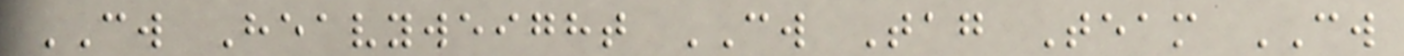CW Heavyweight CW Tag Team CW
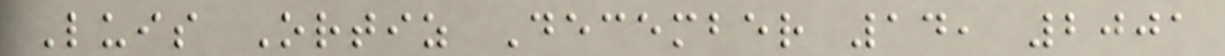Luis Ortiz December 14, 2001
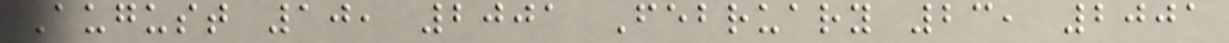August 10, 2001 February 23, 2001
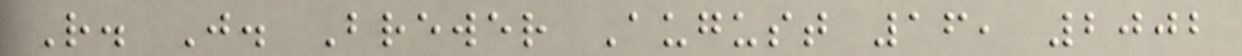R. J. Brewer August 16, 2002
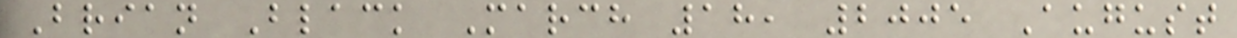Brian Black March 18, 2005 August
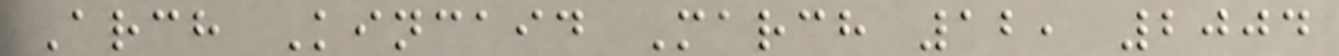Arch Kincaid March 12, 2004
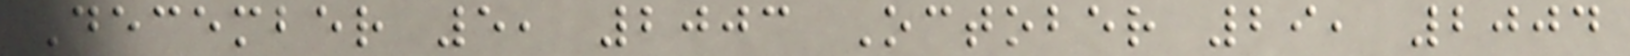December 5, 2003 October 29, 2004
